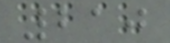210
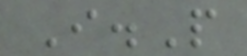I.P
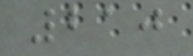210
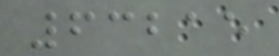63215
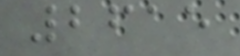2615
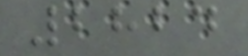2824
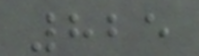825
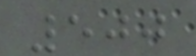500
